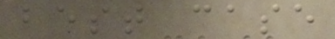best case
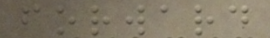forward
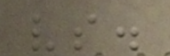vs.
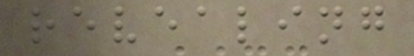revealing
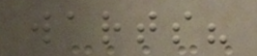warts?
